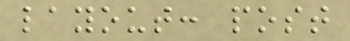layout: post
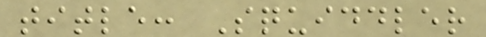title: Squiddler
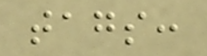tags:
